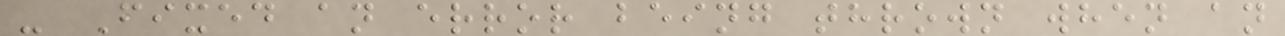- Fixed an error being thrown when an
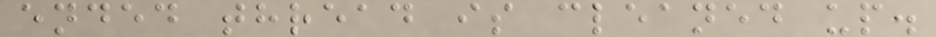ended thread is cleaned up.
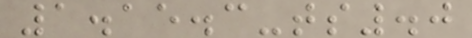1.15.3-ts.0
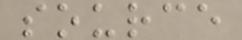source
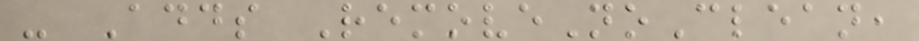- Adds RemoveNoClean,
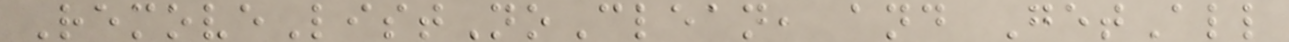RemoveListNoClean, and GetAll
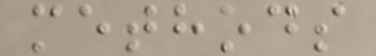methods
